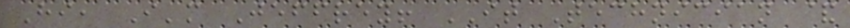Hi, I'm Jeffrey! IT Technician &
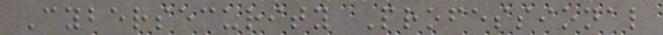Cybersecurity Professional
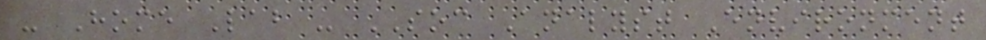- Home Lab - SOC Analyst Environment
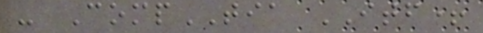- CompTIA ITF+
